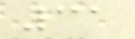31
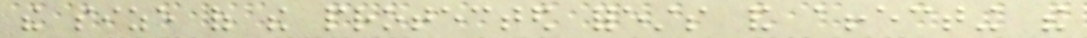the size of the protected forests and affecting the
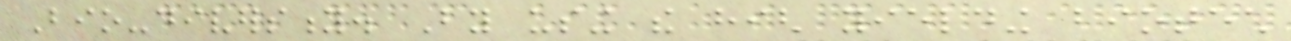Bio-diversity. By using the high yielding biotech
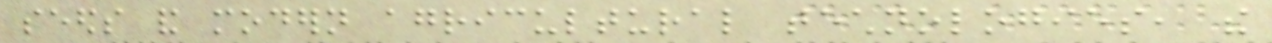seeds and modern agricultural technologies, the
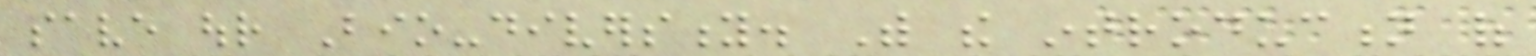save our Bio-diversity. With the introduction of
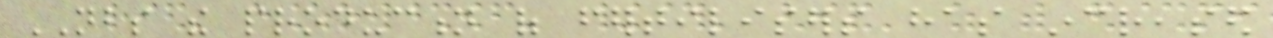NBS the production of fertilisers has increased
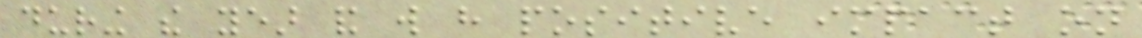during the year and will have positive impact on
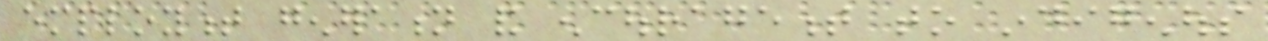employment generation and encouragement to indigenous
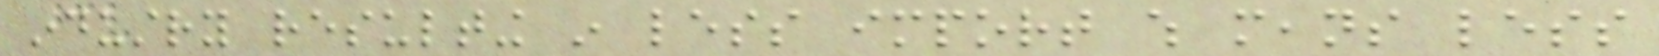industry resulting in less import which means less
